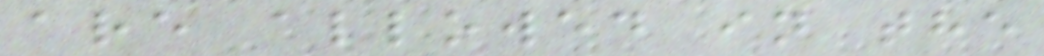are allowed in the
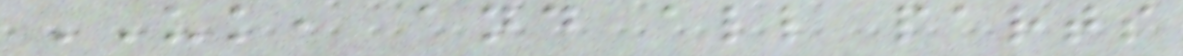UK, and all parts
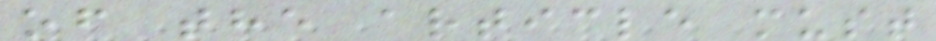of the article must
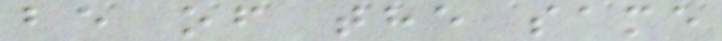be of the same
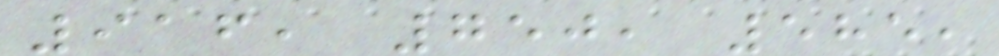916, 750, 585,
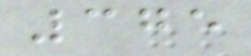375
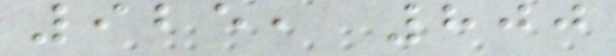925, 800
